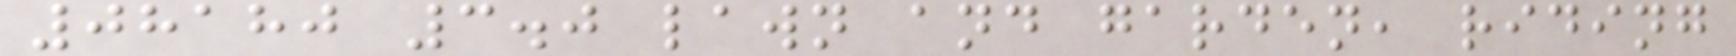08180 3.0 lawn and garden, riding
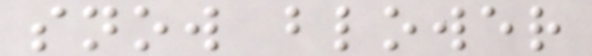snow blower
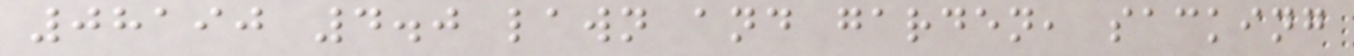08190 4.0 lawn and garden, sacking
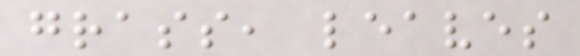grass, leaves
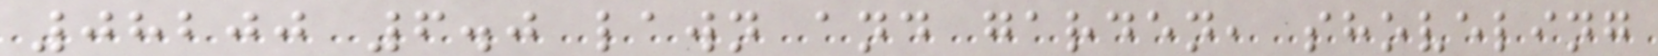08200 6.0 lawn and garden, shoveling
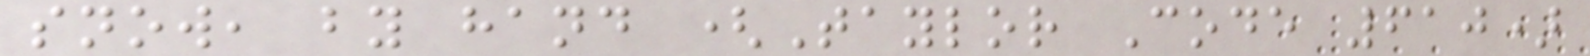snow, by hand (Taylor Code 610)
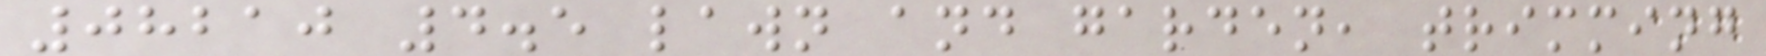08210 4.5 lawn and garden, trimming
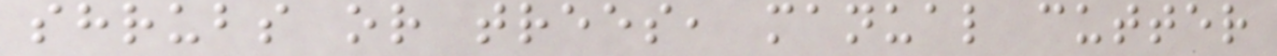shrubs or trees, manual cutter
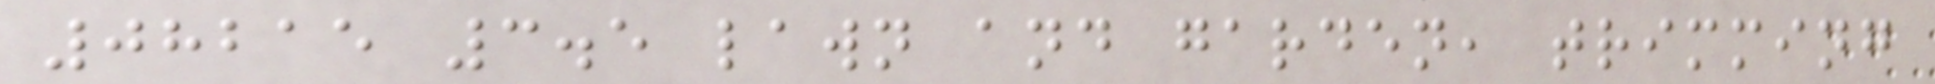08215 3.5 lawn and garden, trimming
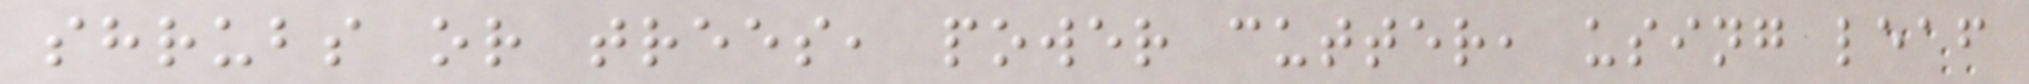shrubs or trees, power cutter, using leaf
